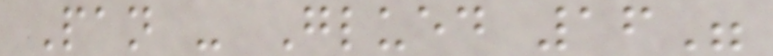Pan - Glued 16"
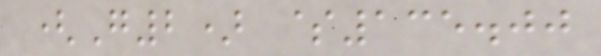(G2) $135.00
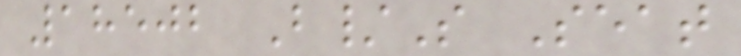18502 B/S Seat
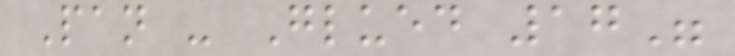Pan - Glued 17"
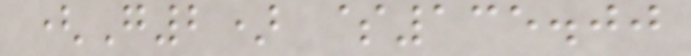(G2) $135.00
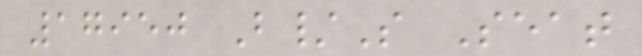17950 B/S Seat
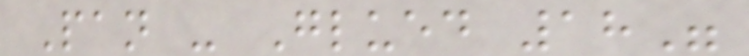Pan - Glued 18"
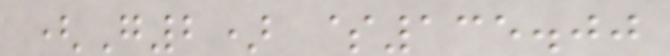(G2) $135.00
